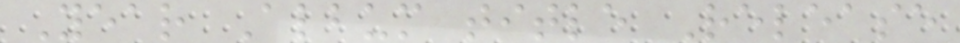Year Album title Release
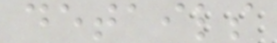details
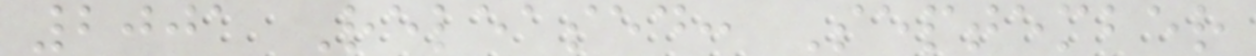2001 Released: September
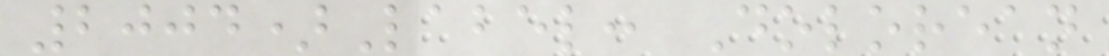2004)Label: Dolorean
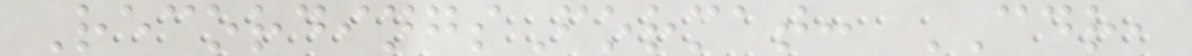RecordingsFormat: CDR,
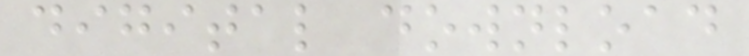digital download
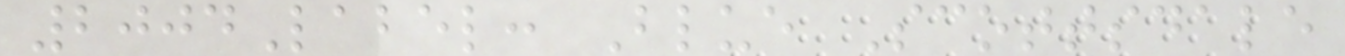2004Label: Blue Scottsdale
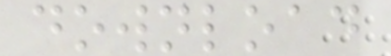download
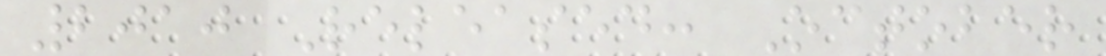2010 Released: October
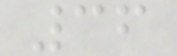36
